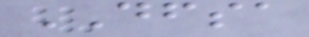DFSA
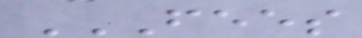FEES
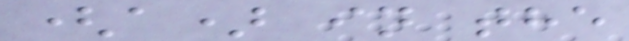(a) in the
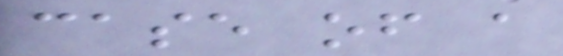case of a
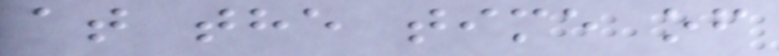at the time of
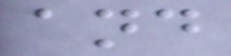and
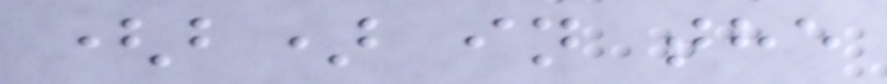(b) in the
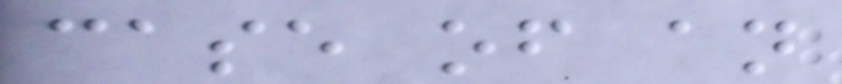case of an
